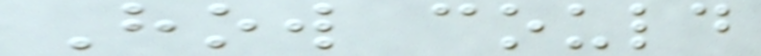How could
